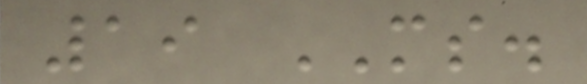19 MS.
